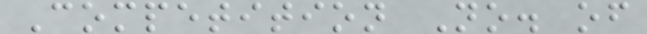Competition No. of
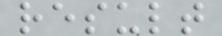result
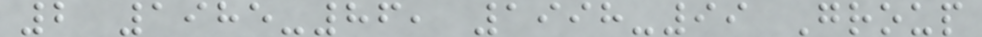2 1985-86, 1998-99 Group
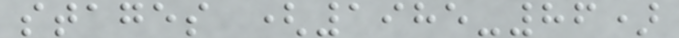stages (1985-86)
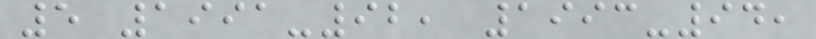5 1991-92, 1993-94,
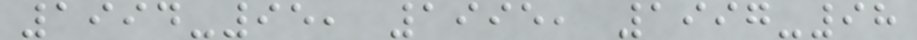1994-95, 1995, 1997-98
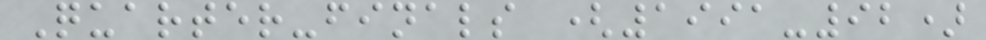Quarter-finals (1991-92)
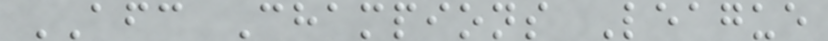AFC Champions League
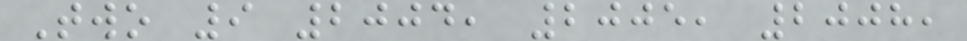Two 9 2004, 2005, 2008,
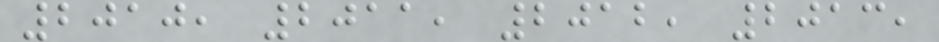2010, 2011, 2012, 2013,
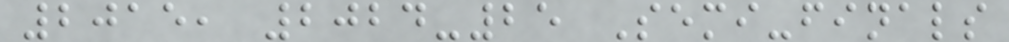2015, 2024-25 Semi-finals
